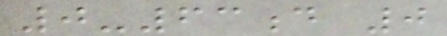0-63d 0
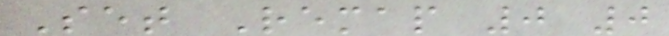Set Remap 0 0
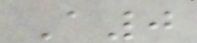A0
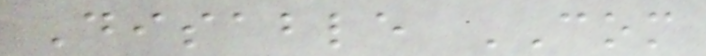Disable COM
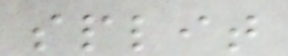split
